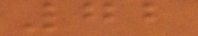72
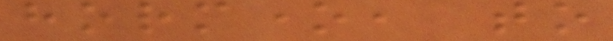hormone, to
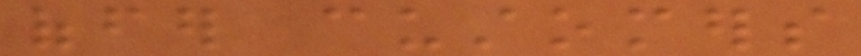offer customers
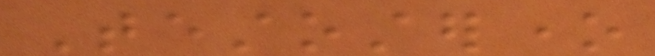Testosterone
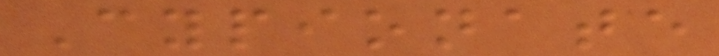Cypionate
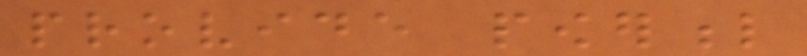provide powerful
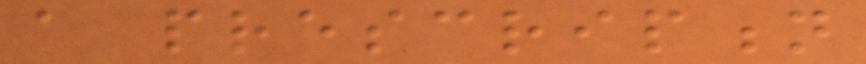a prescription
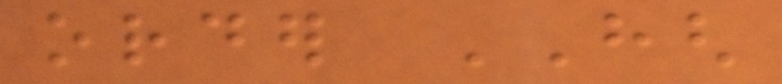order HGH
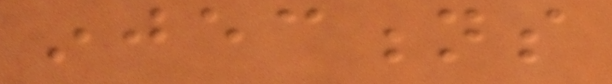injections
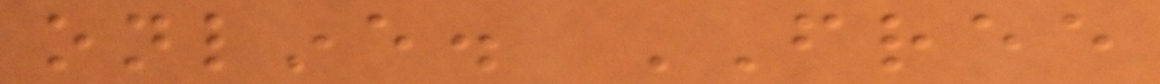online. FREE
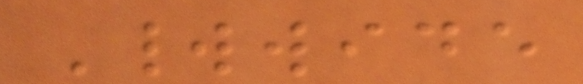Worldwide
